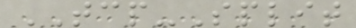TCP-Split
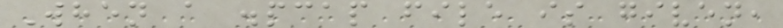When a .pcap file is given,
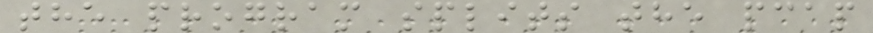the program splits the pcap
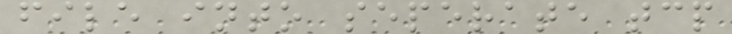file into seperate tcp
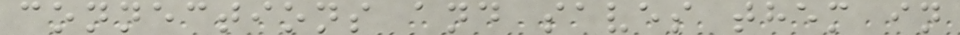connections and saves them in
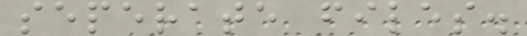seperate files.
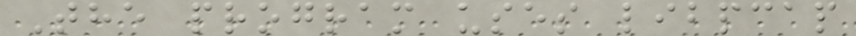The program uses libpcap
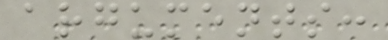arguments:
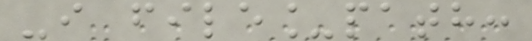-i file_path:
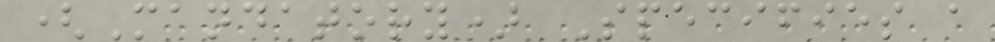(Mandatory) Specifies a
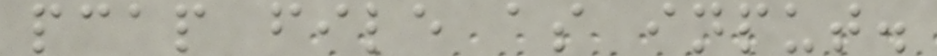pcap file as input.
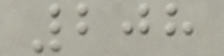208
